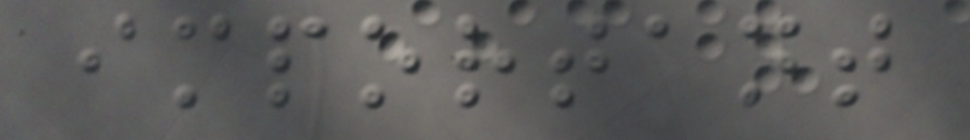important
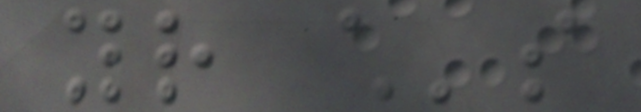your child's
